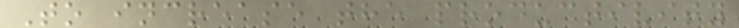To increase the productivity
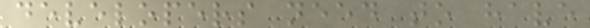developers need to have
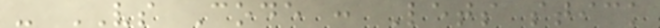- VS Code : Lets stick
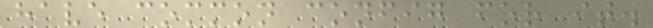have common config for it.
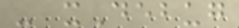- xDebug
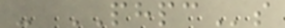- PHPCs
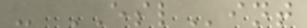- ESLint
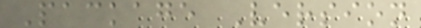Package Version
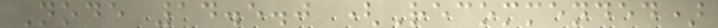Node 14.5.0 (Recommended)
